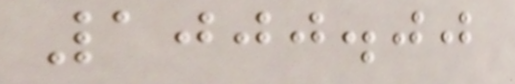1000.00
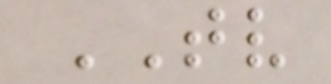TV
